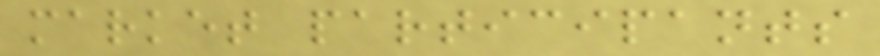market participants
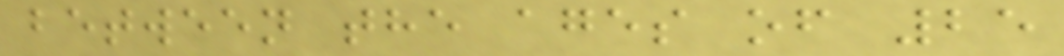between the ages of 25
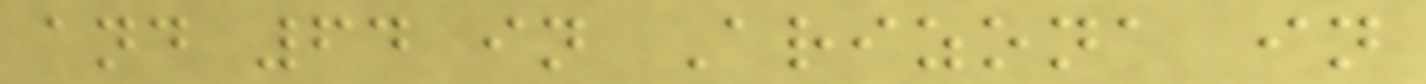and 64 in Arizona in
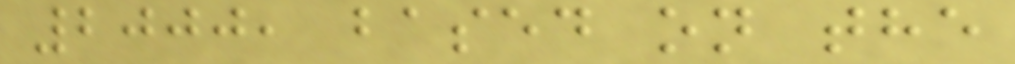2000, based on the
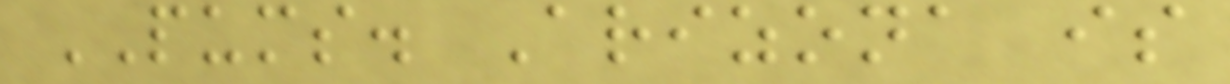PUMS. Arizona is
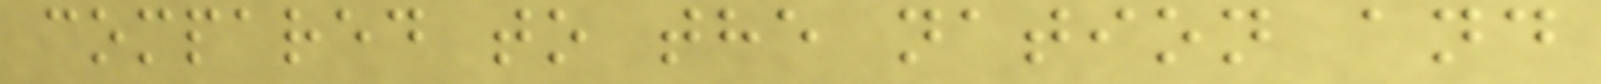compared to the nation and
